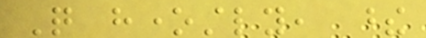Quite honestly, these
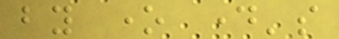by one day's
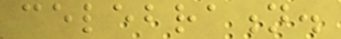celebration.
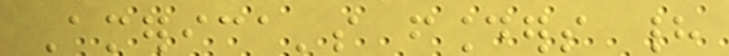America's founders had
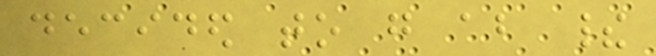decided to go about their
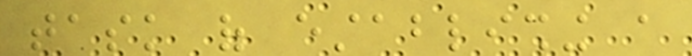task of establishing a
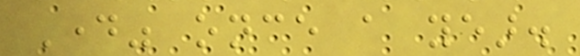Day" once a year.
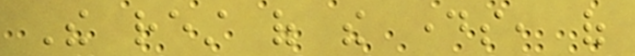The rest of the days, of
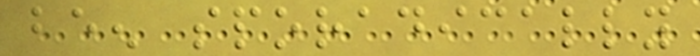been sporadically
